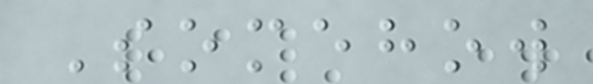Somehow
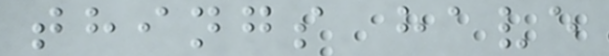things have
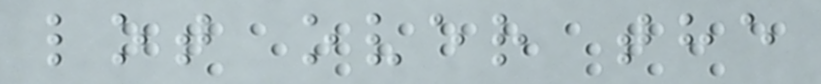lot over the
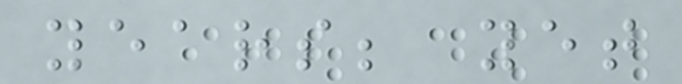years; yet
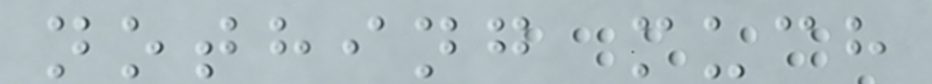nothing much
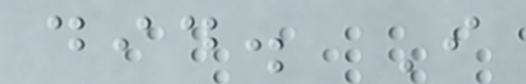did. I
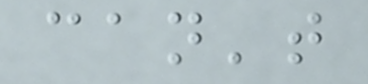can't
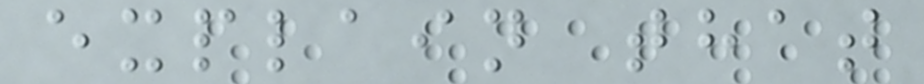explain that
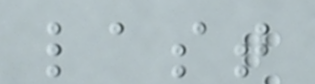last
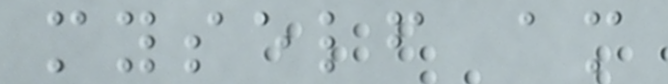myself am
